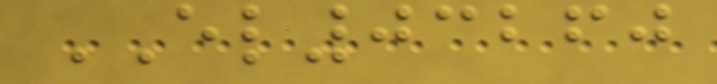EL03260
